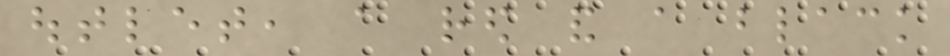outlet, a red and a black
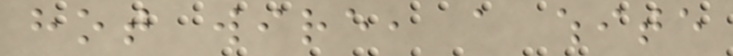hot wire, a white
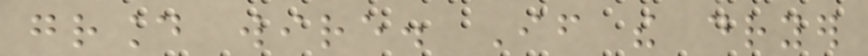ground wire. If the dryer
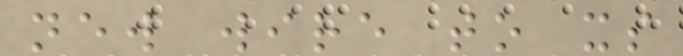new wire to its
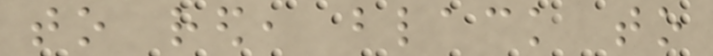to red, black to
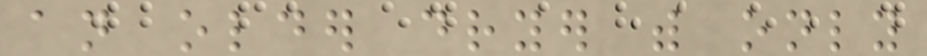an older dryer with only
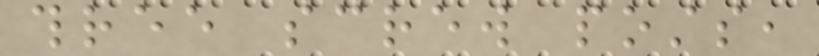three screw posts,
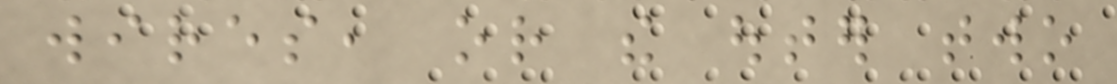wires, or the outer two
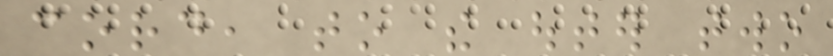cord, to the outer two
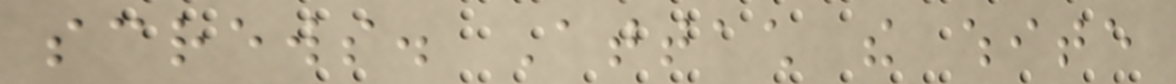screws. Attach the white
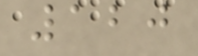120
